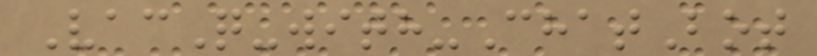VacQ-with-ChatBot
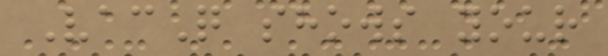VacQ shows your
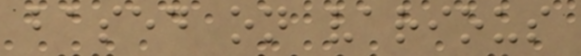based on various
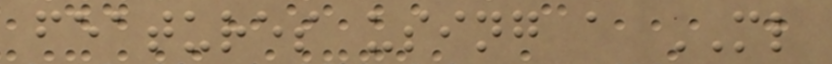features using a ML
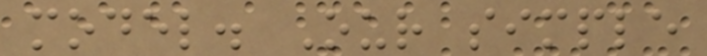model. Our simple
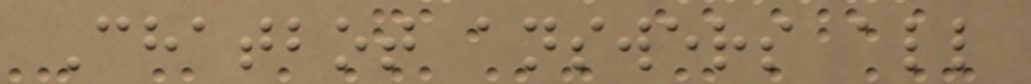Chatbot answers all
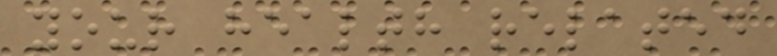your health related
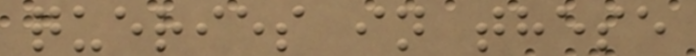queries in these
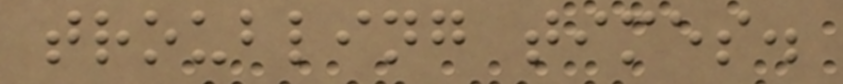troubling times.
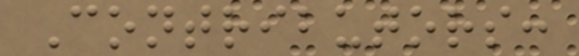Contributors:
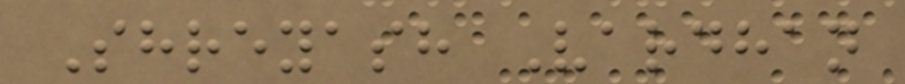Shreyash Vardhan
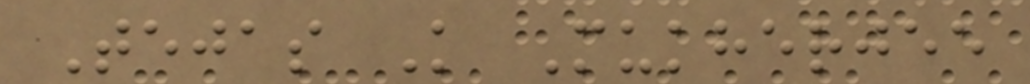Tejas K Mukherjee
